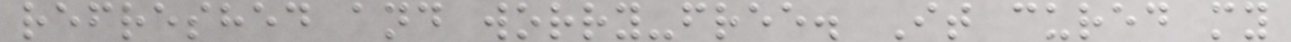refreshed and worry-free. It cured my
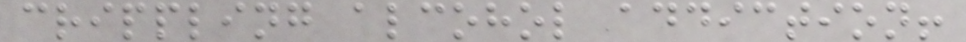crippling alcohol addiction!
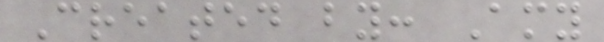Created by: Amy
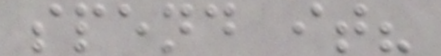spend it?
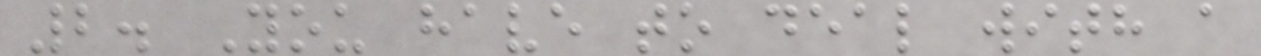2. You have to deal with a
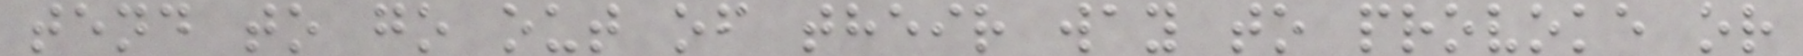tend to go out of their way to provoke or
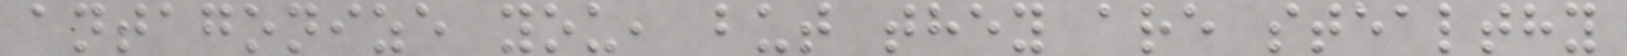antagonize you, but they are stealthy
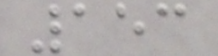153
